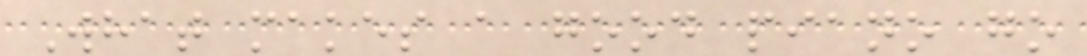What makes a good piano go
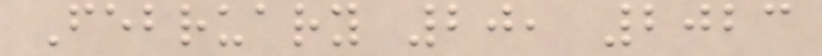February 20, 2023
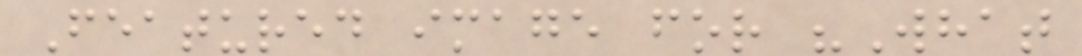Featured image for "What
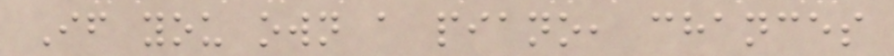If you own a piano, chances
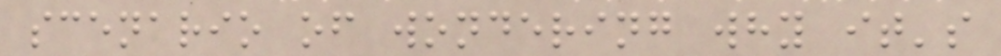scenario of wondering why it's
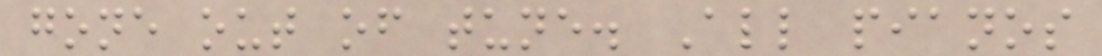gone out of tune. All pianos
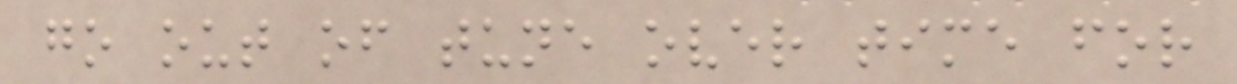go out of tune over time for
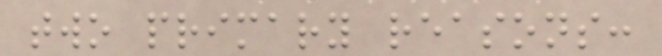two primary reasons:
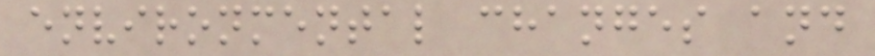environmental changes and
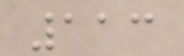113
